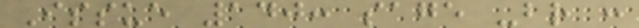Issue 140: sage -br :
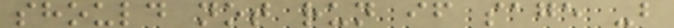should not run if sage -b
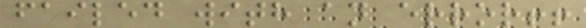failed with an error!!
